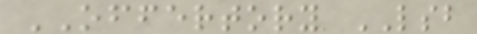OFFERTORY LSB
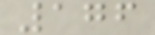176
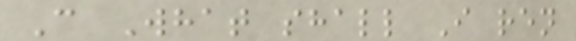C What shall I ren
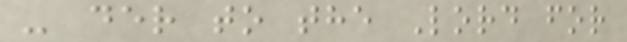- der to the Lord for
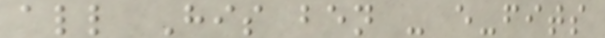all His ben - e-fits
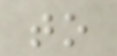to
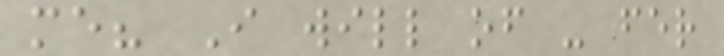me? I will of - fer
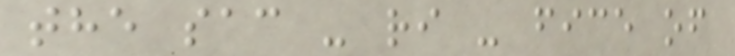the sac - ri - fice of
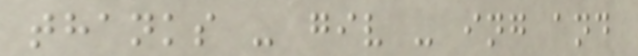thanks - giv - ing and
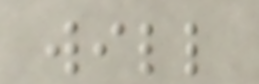will
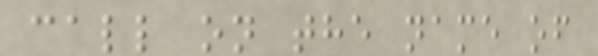call on the name of
